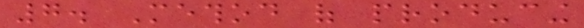7. Method of producing
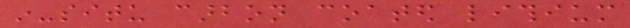in-situ carbon coated lithium
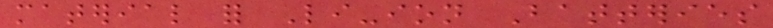material for Li-ion Batteries
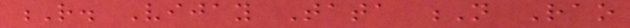R. Vijay Tata N Rao
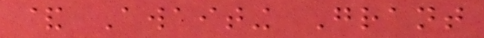& Awaiting Grant
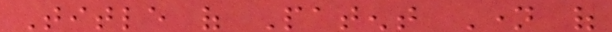Title of Patent Name of
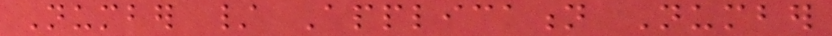Number / Application Number
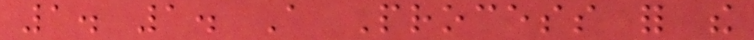1. 1. A Process for the
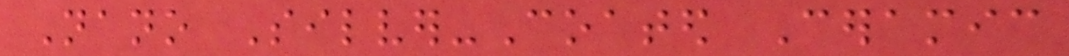Nano Silver-Coated Ceramic
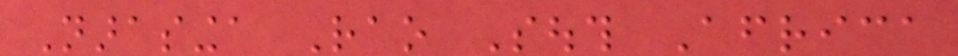Narasinga Rao South Africa
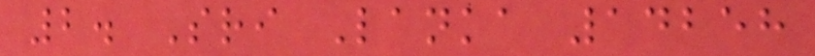2. Sri Lanka 14258
